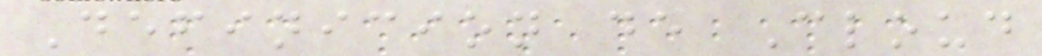Definicion de Cloud
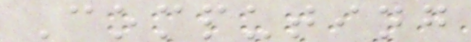Computing
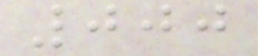000
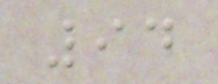94
